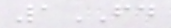1FD
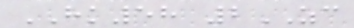HK58 2ZC
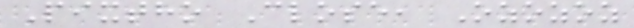Pixtho Close, Ozozoz
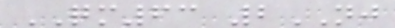QM63 2NJ
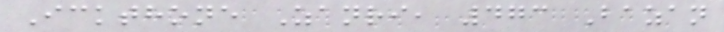Ickthone Zanri, 473 Bazan
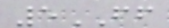5FF
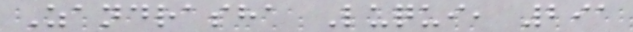Zandrasha Luqui, 291
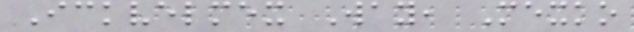Ickvelmex Way, Mexko
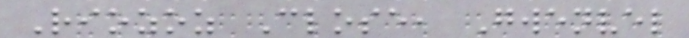Riozoz Close, Gwenvel
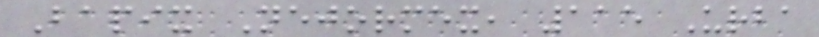Bapix Nejormex, 115 Urba
